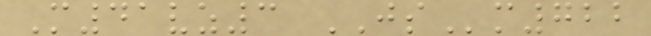M41vz3 JSm722
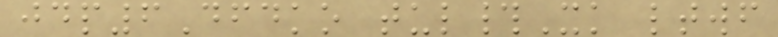jdp6Dfdko tul#Xk ltwf
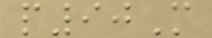p90M
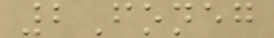2Foneg
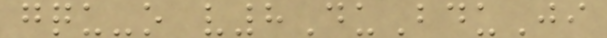gqu-o v8DuBduJi
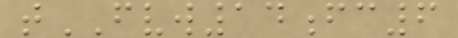tFVW14fc6
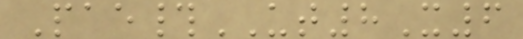Pae#UT8X6
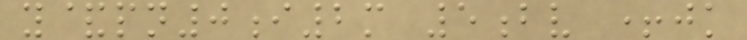y&pn0i2m 5bv +jk
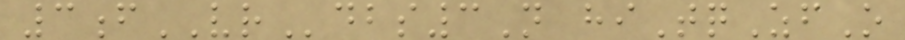3fVRdbs3N hiTqZfO
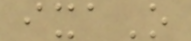ixaO
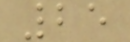25
